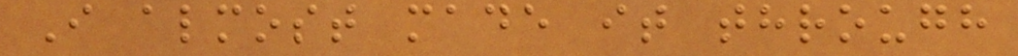I almost made it through
